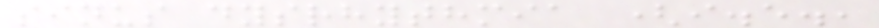sinus dysrhythmia (i.e.,
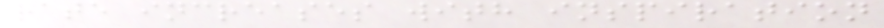rate increases with inspiration
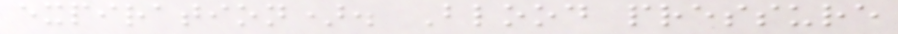expiration). Blood pressure
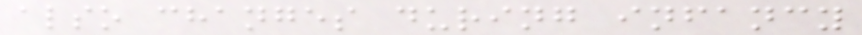also changes during infancy
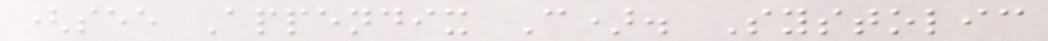(see Appendix C). Systolic
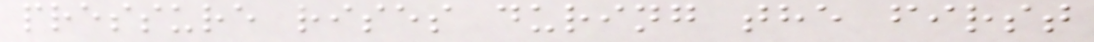pressure rises during the first
